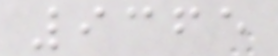9365
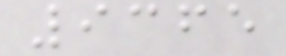9365
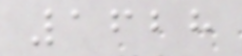1628
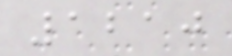1210
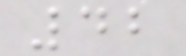42
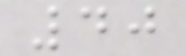40
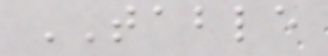TABLE
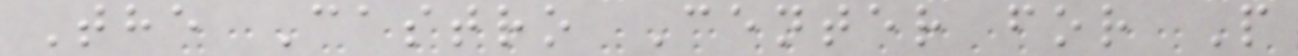The Castro Center for P
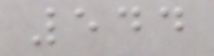544
